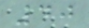40
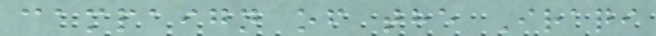campaign of the Iraqi
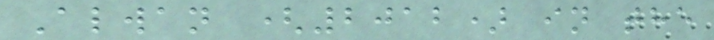Alwan (2012) in the
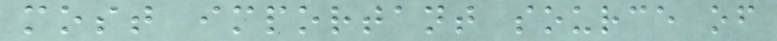most important source of
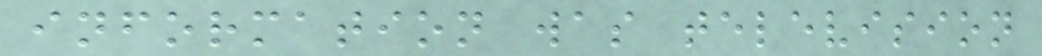information was television
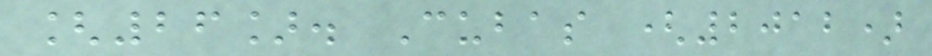[26]. Cubas (2012)
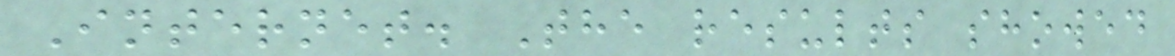Internet. The results showed
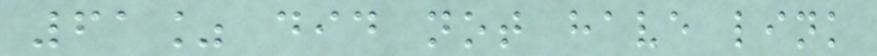61% did not have link
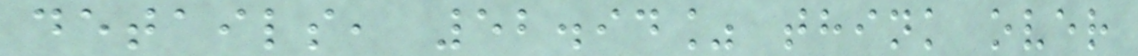details, 52.94% think over
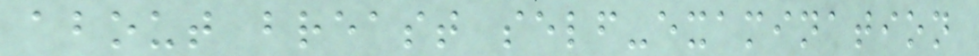about breast self-examination
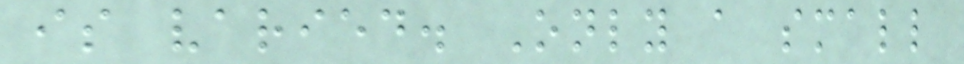is varied. Only a small
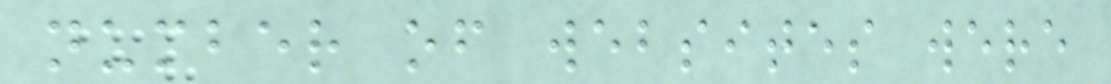number of websites were
